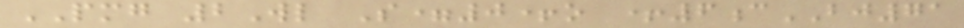PMG 2Wl S=0+o +6cBJ71
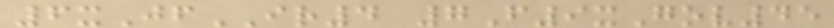6xJfIR4 7F9xGov45
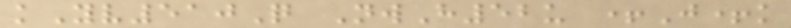kYv510Q NwH52u +J+k
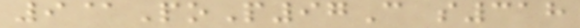9@PoP97C s318
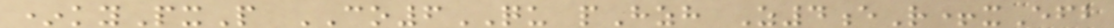*kyPxP CO6QU pHzh Z4eR+xEfb
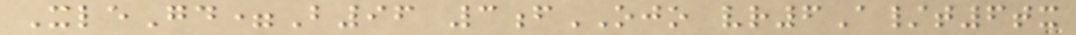XleGd=B96 3fOJO vr6A/t6tx
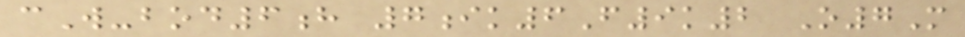cW-bod6h 7ik6F9k2 O7M
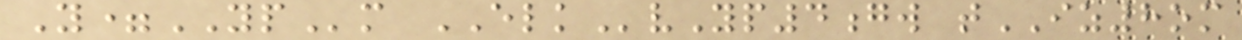Y=YPm ELKvYp4gw tIZ8om
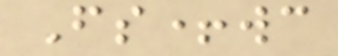Fs+wc
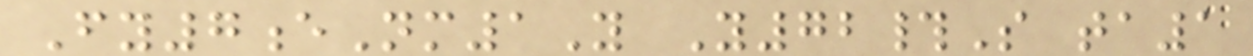Fy7eNm1Y Y72#S ta1
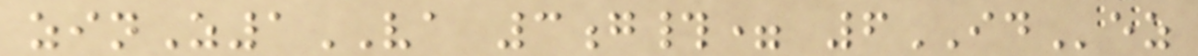zinZ1VA 3g#= 6IDez
